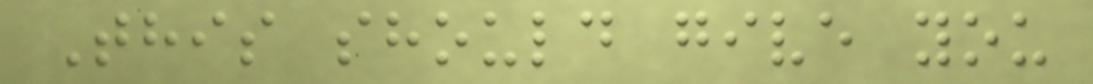This should give you
